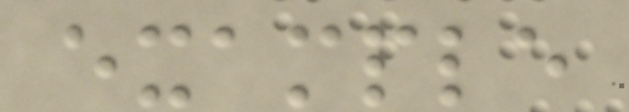example
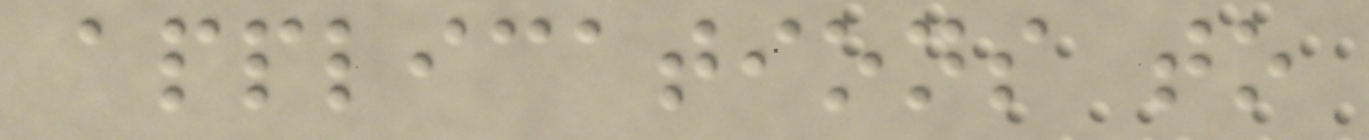applications to
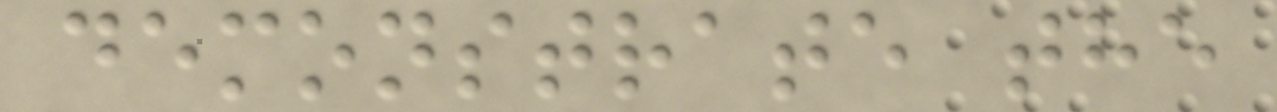demonstrate the
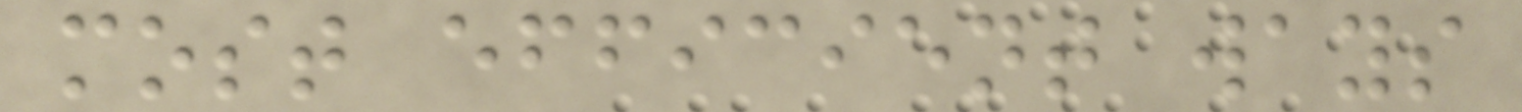most efficient ways
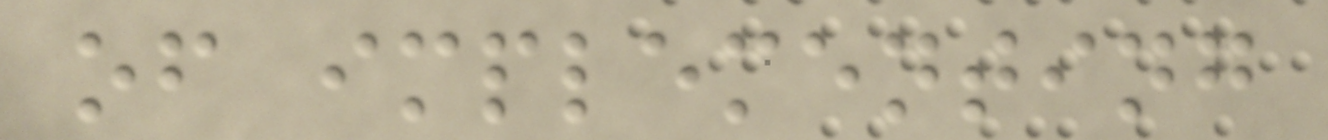of implementing
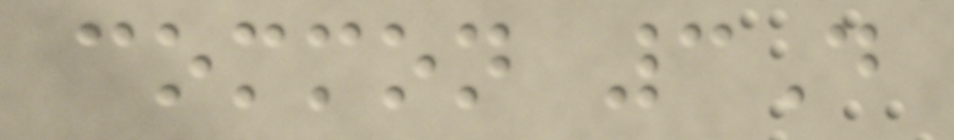common 3D
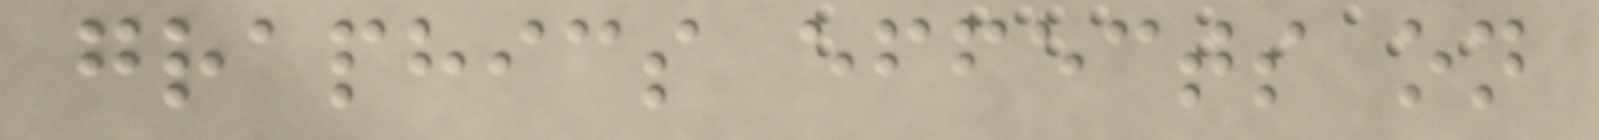graphics effects on
